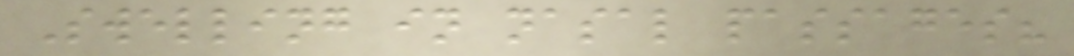Swelling in nasal passages?
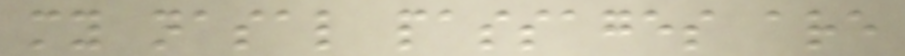my nasal passages are
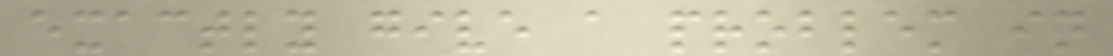exactly give a problem in
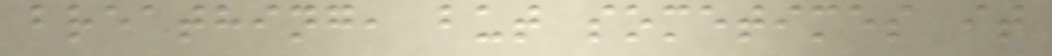breathing, but sometimes it
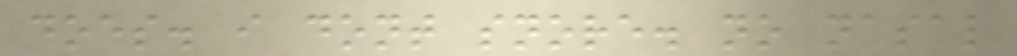does. i dont snore. no nasal
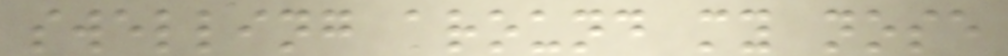swelling around my nose
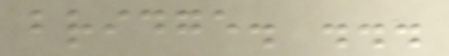bridge. ...
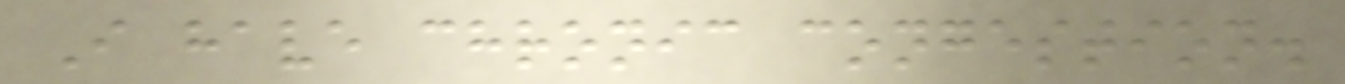I have chronic congestion.
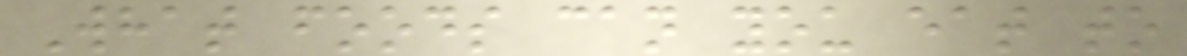What foods can you eat to
